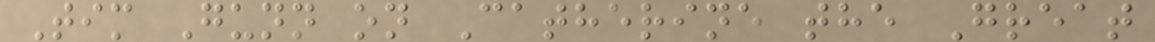Tim Gunn on Catherine the Great
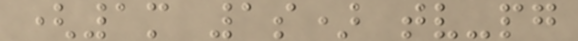(1m 1s) tv-pg
